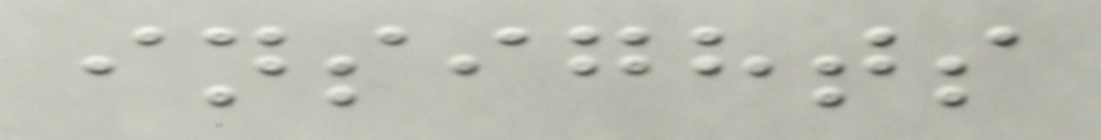insights
